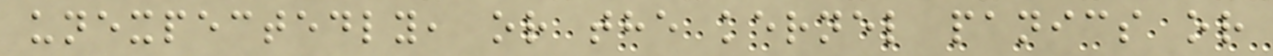unexpectedly, or the kernel panics or
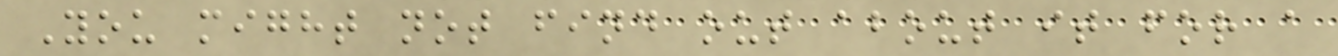You might not find out about it for a
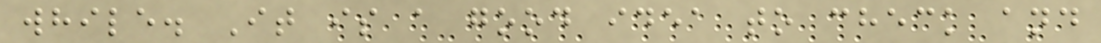while. It is a good idea to check and
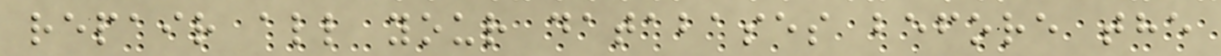repair all your databases before the
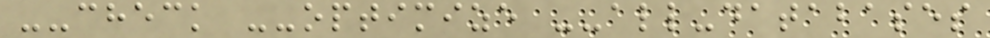--check --optimize --all-databases
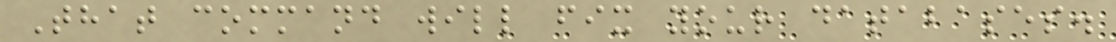That command will fix your databases.
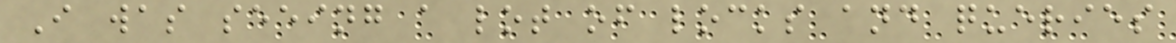I was seeing a lot of locks and queries
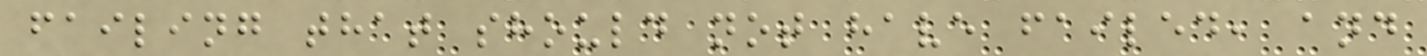failing that should not have failed, and
